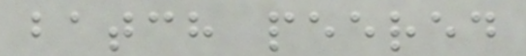batch peered
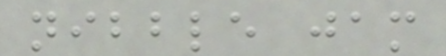nibble jam
